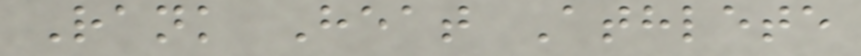Rank Heat Athlete
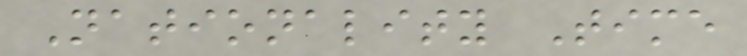Nationality Time
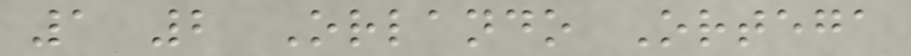1 2 Orlando Ortega
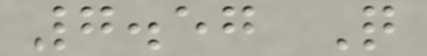7.57 Q
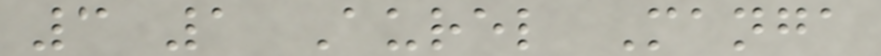3 1 Aurel Manga
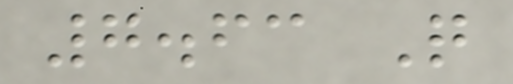7.63 Q
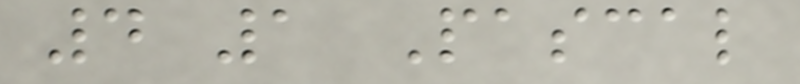4 1 Pascal
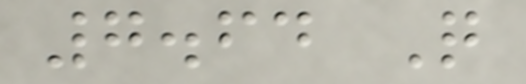7.64 Q
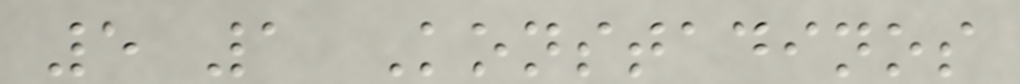5 1 Konstadinos
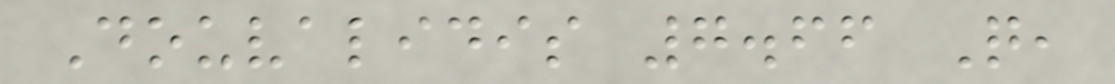Douvalidis 7.66 Q,
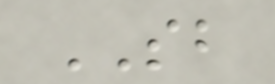SB
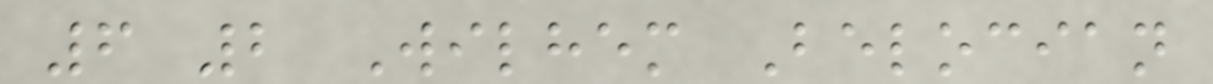6 2 Wilhem Belocian
